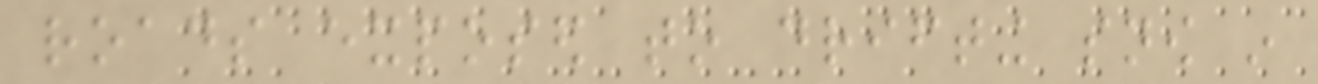roads exposed to drifting snow in
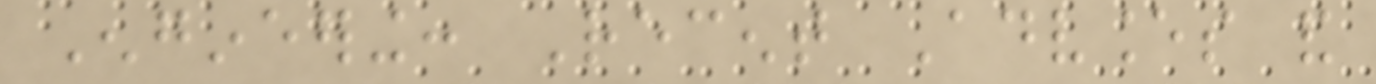Engineering: Recent Advances and
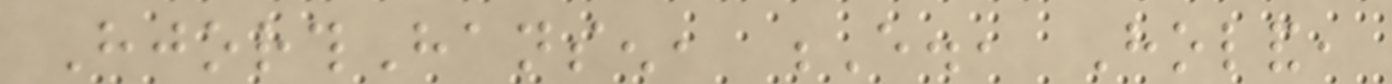HjorthHansen, E., Holand,
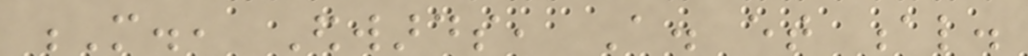M., Edwards, A. et al.
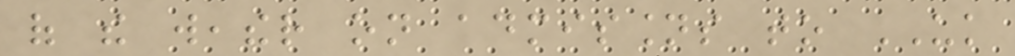of the weather on admissions to UK
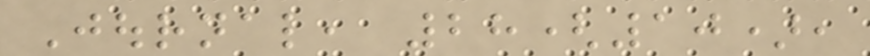Journal, 28(10),
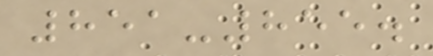851-855.
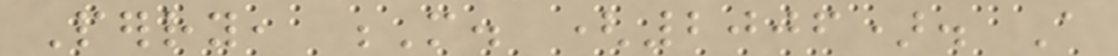Perry, M. (2006). A
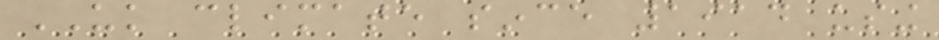UK climate since 1914 using
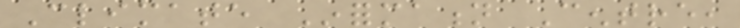Climate Information Centre,
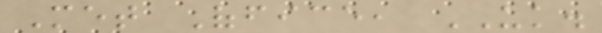Met Office, UK.
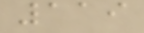119
